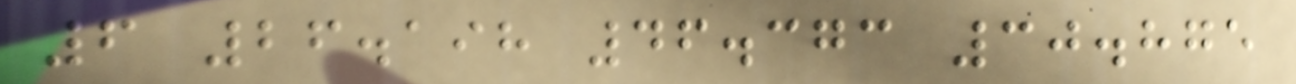6 26.198 46.373 30.875
